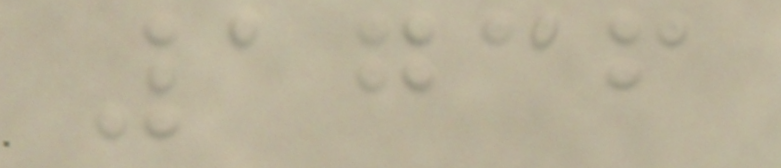1736
